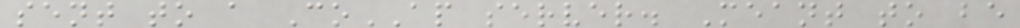sent to a CoAP server. Meant to be
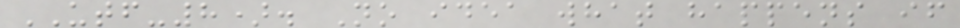UTF-8). No idea what happens if
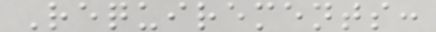Requirements:
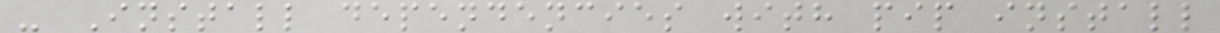- Install dependencies with pip install
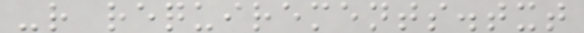-r requirements.txt
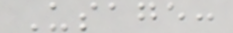Usage:
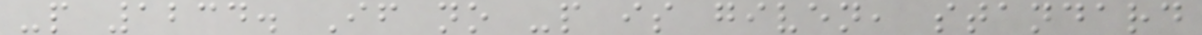-p 1234. If no -p is given, standard
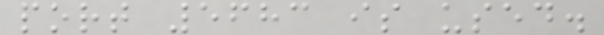port 5683 is used.
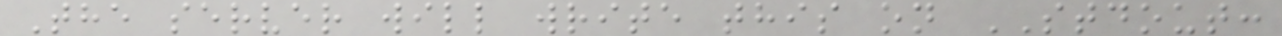The server will write this on STDOUT:
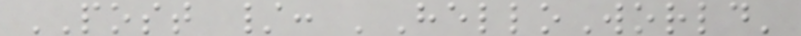POST /: 'HelloWorld'
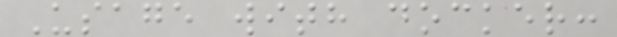Usage with docker:
